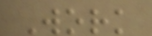Work
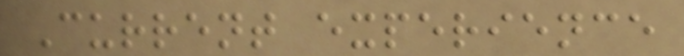Current experience
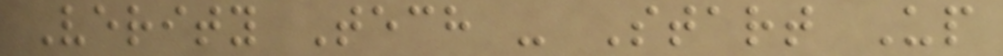Verity Tech - Start Up
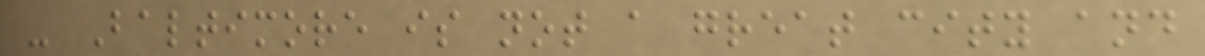- Baltimore is not a great city and
